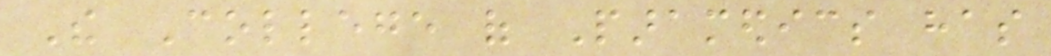The College of Paramedics has
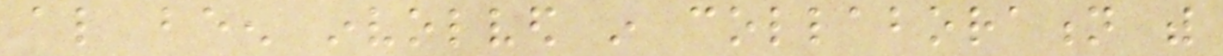also been involved in collaboration with
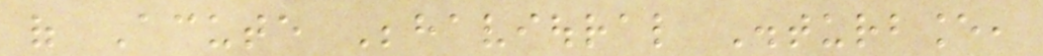of Acute Behavioural Disturbance,
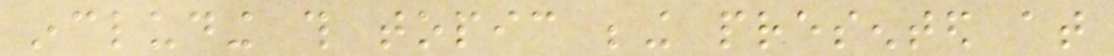including this topic being presented at
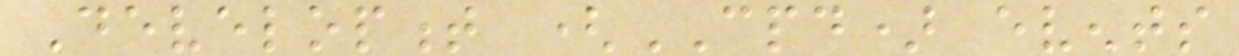Development (CPD) events
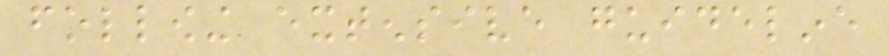following extensive guideline
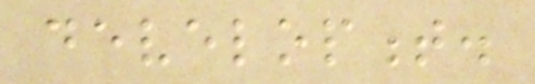development.
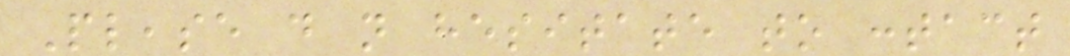Please do not hesitate to contact
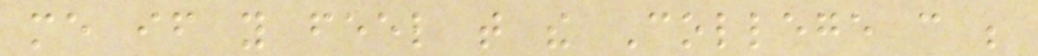me if you feel that the College can be
